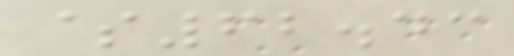$62.43
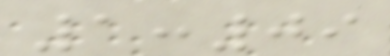1:09
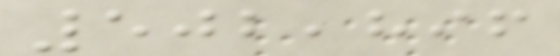502,896
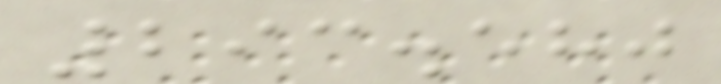293.580
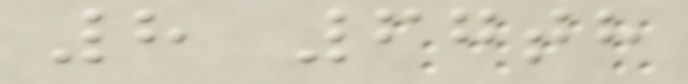8 67th
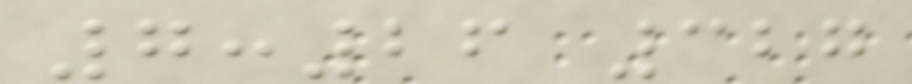7:26 327
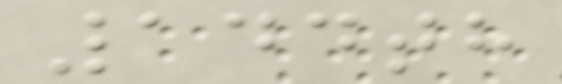144th
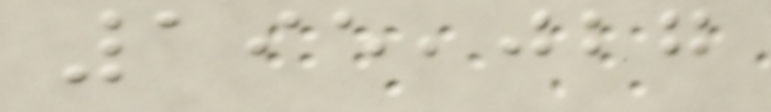195,027
